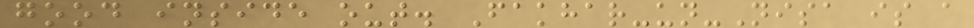good inside out. Fakhar-un-Nisa is a
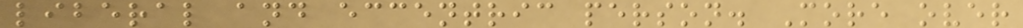liberal and eccentric person. More over
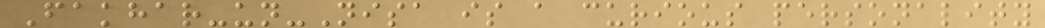Fakhar-un-Nisa is a curious personality
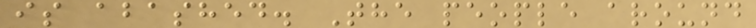is abashed. The people around
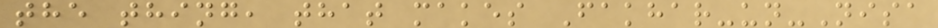the thing, that makes Fakhar-un-Nisa
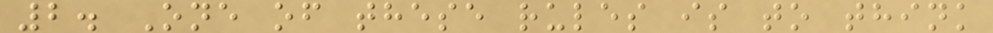2. One of these rules is to think
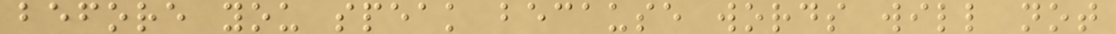before you speak because words will not
